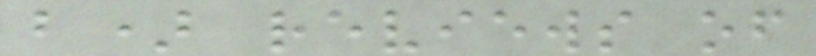b) reviews of
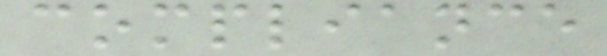compliance
